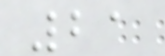21
